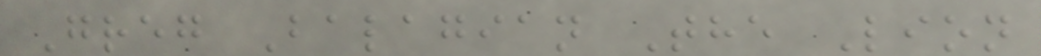Greg Balagian The Lion
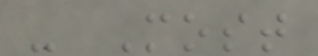- Most
